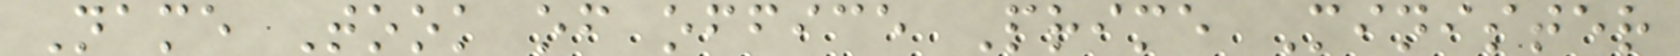Name Took of office Prime Minister
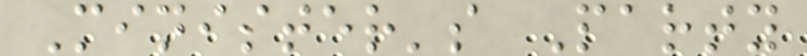Minister's Party
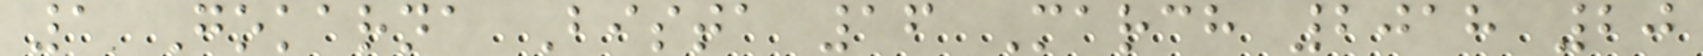1 Gokarna Bista 16 March 2018 20
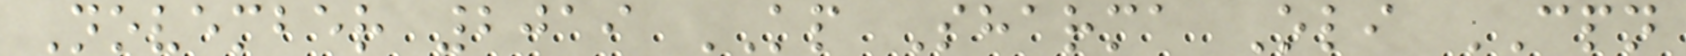November 2019 KP Sharma Oli CPN
